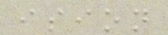ision
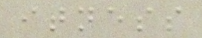itness
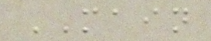MAIN
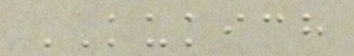KUKICH
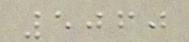5060
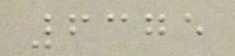6375
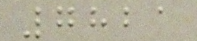7821
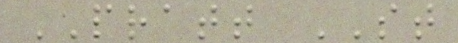PRATT ST
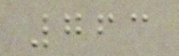763
